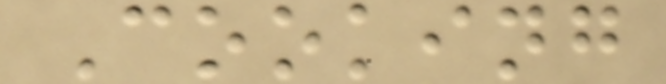Cooking
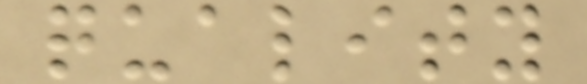quality
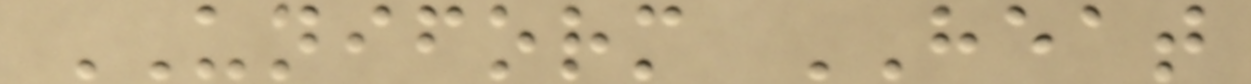UNIFORM HEAT
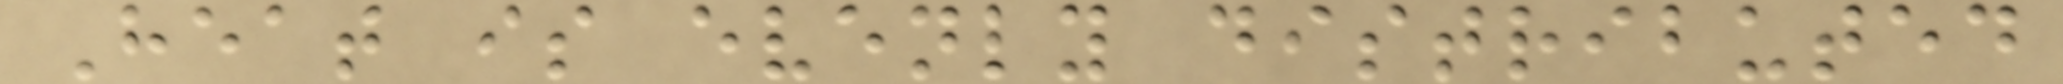Heat is evenly distributed
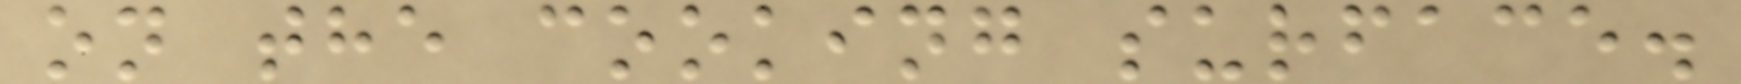on the cooking surface.
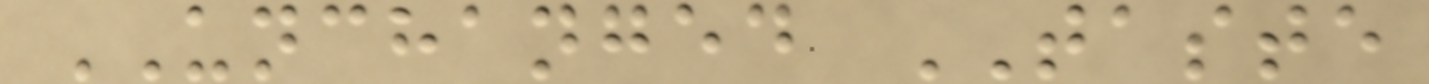UNCHANGED TASTE
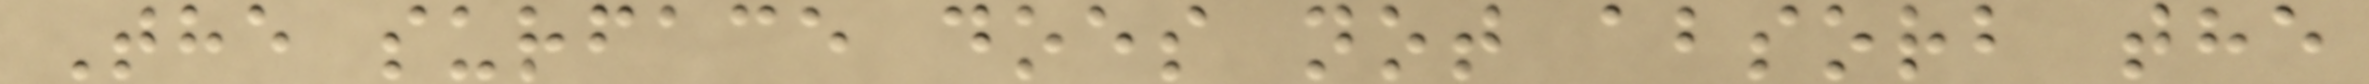The surface does not absorb the
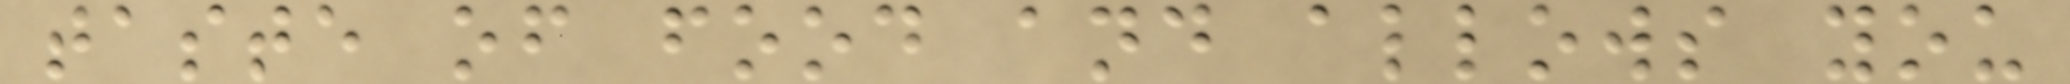taste of food and allows you
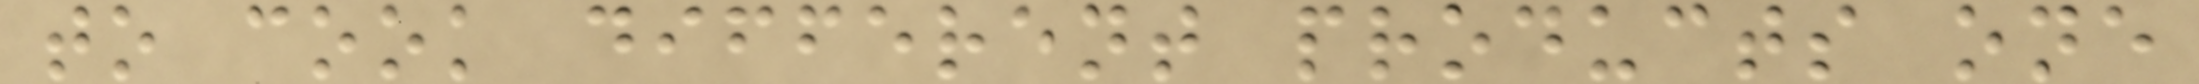to cook different products one
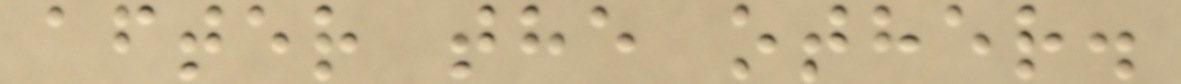after the other.
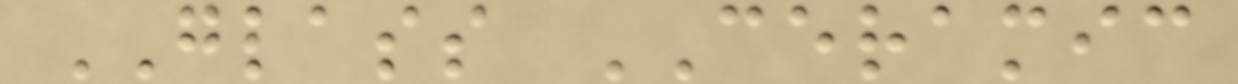GLASS CERAMIC
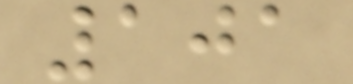101
